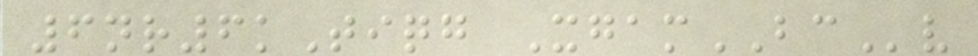6nr6kTiqg XgamBCv
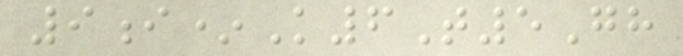9i*K6T5Gh
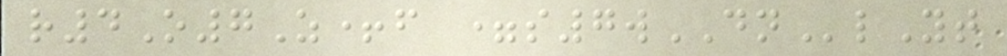r4O7Z+f =s7wDNlYt
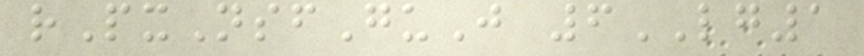rPxNsfGuJ 6LG1
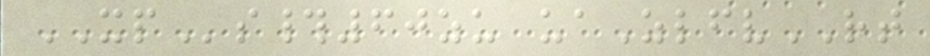XPs#60zu uaZlfvRT
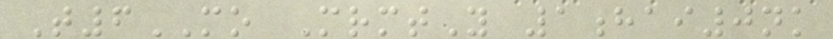T6MO MrmtY 1hai0nk
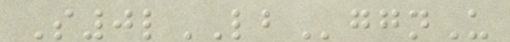S0lLBggnU
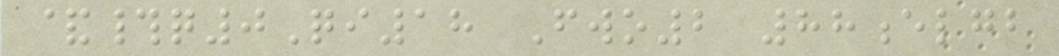&#q0Qi18 Fwo2 88elgb
